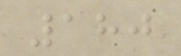180
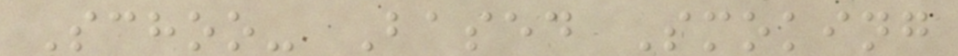Schoo- Based Smoking
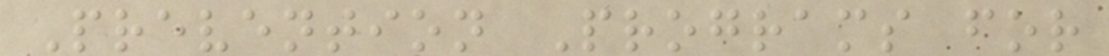Prevention Programs for
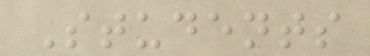Students
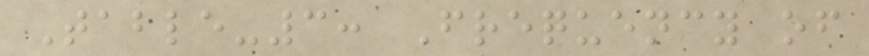Table-3: Frequency of
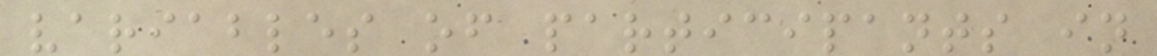variables of participants in
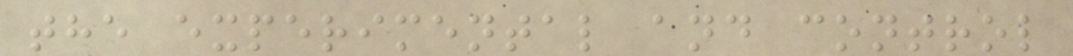the experimental and control
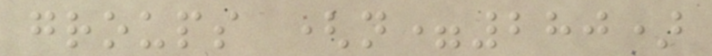groups (n=280)
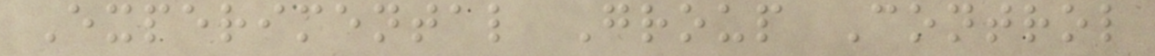Experimental Group Control
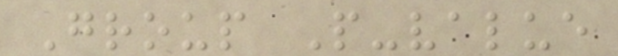Group P-value
